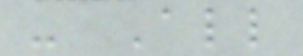- All
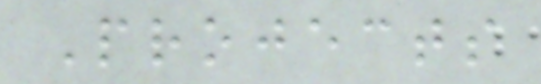Projects
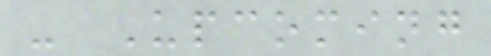- Upcoming
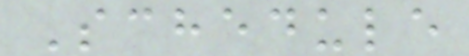Schedule
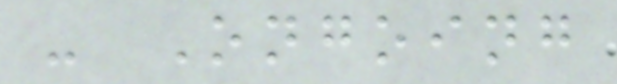- Ongoing
